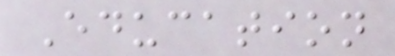Education
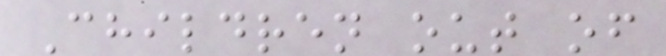Children out of
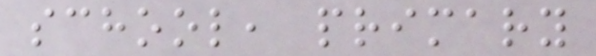school, primary
